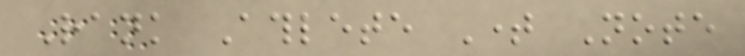Rank Athlete Time Note
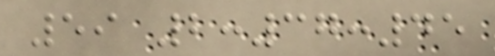59 2:37:45
